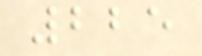225
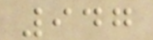947
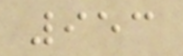953
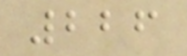226
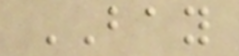BAY
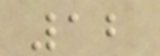12
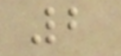2
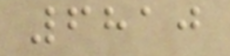6810
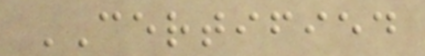CERTIFIED
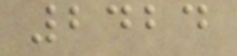2424
